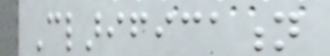Clarification
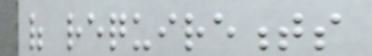of requirements
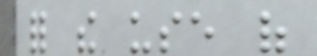for the use of
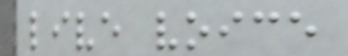live voice
